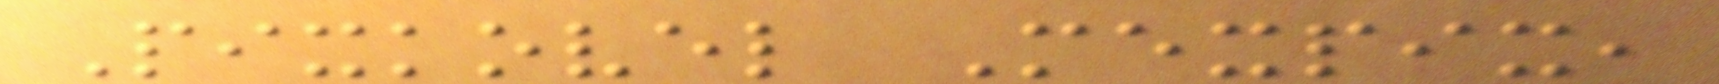Pixkovel Mexpix,
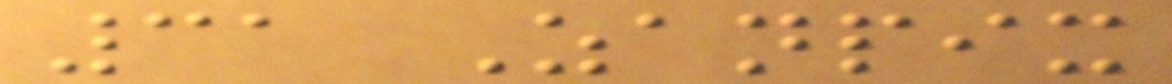31 Zanpix
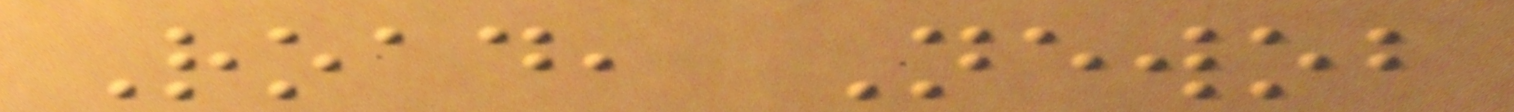Road, Newob
